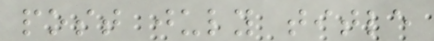post july title
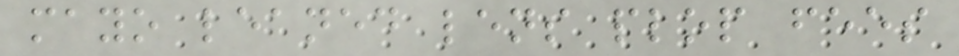mayo leaned lens plop fees
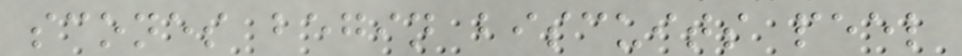scones begin biscuits peel
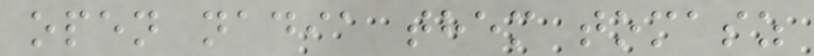open nadia them tomasz
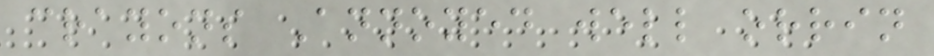crayons Annoyed well orrin
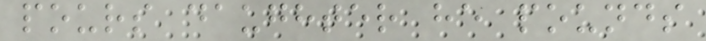pours daughter he pounds
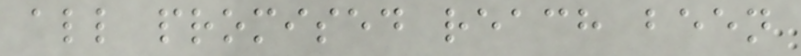all promised reach been
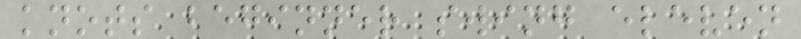knots beginner swing eleven
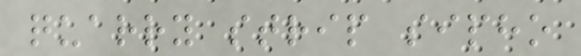quarry strip sipho
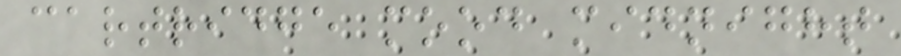cartridge mood midnight
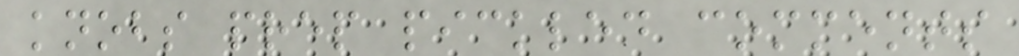knobs prep pickled comments
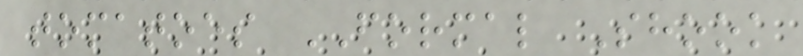tomatoes FORMAL Shook
